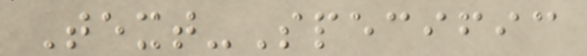Text-Specific
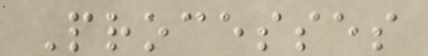Processes
